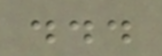...
